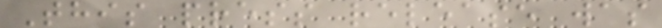This press release was
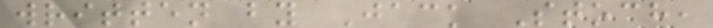written by Jack Stoch,
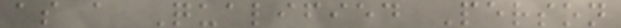as a Qualified Person
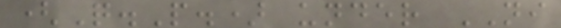(Q.P.) under NI
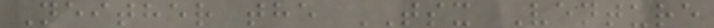Neither the TSX Venture
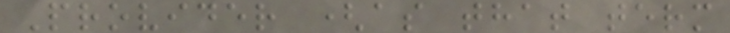Provider (as that term
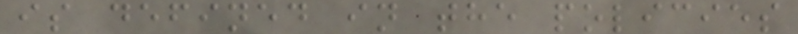is defined in the policies
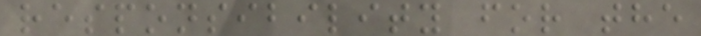responsibility for the
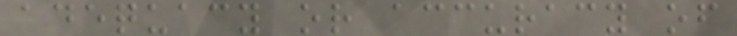adequacy or accuracy of
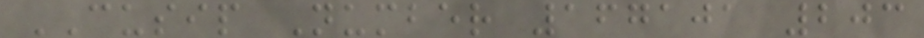CUSIP Number 167101 203
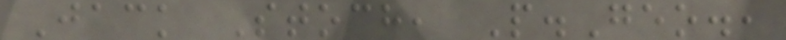Jack Stoch, P.Geo.,
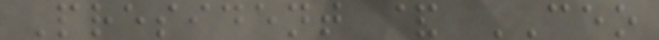President & CEO
